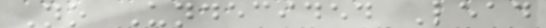No Undecided Lead
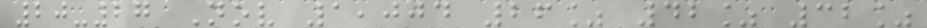20-27 Nov 1,004 26% 42% 32%
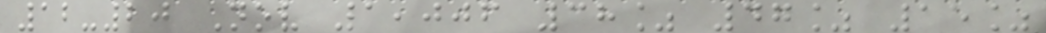12-20 Nov 1,006 38% 47% 15%
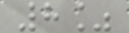8%
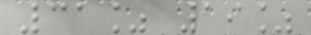31% 19%
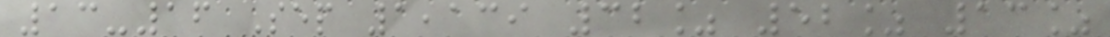13-16 Sep 1,139 32% 52% 13%
